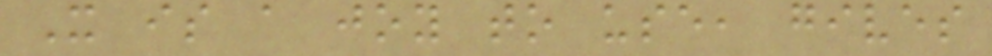It is a joy to use, gives
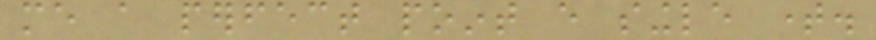me a perfect point every single time.
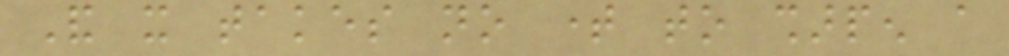And it takes no time to sharpen a
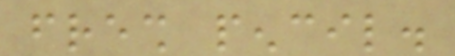fresh pencil.
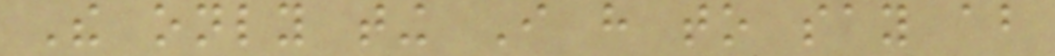The only ting I have to say about
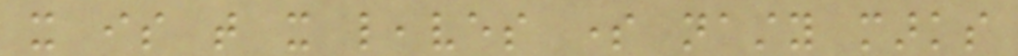it is that it leaves some nasty marks
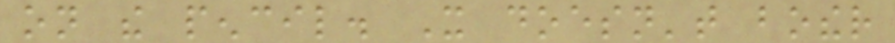on the pencil. It doesn't bother
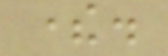there.
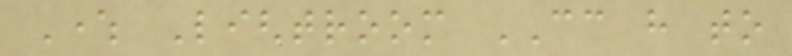Where Lightroom CC have to
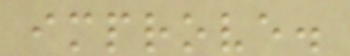improve.
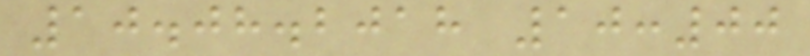10.08.2018 10:00
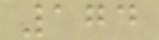174
